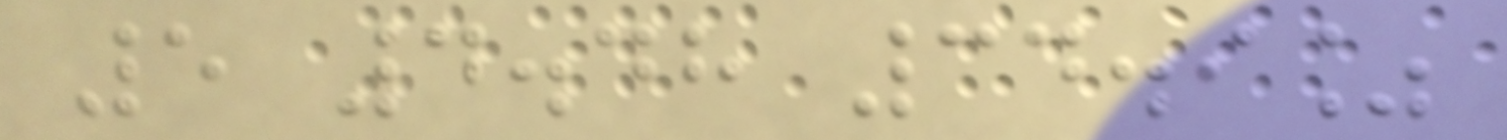5 4.48 34.9%
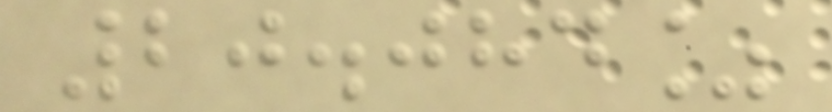20.084%
